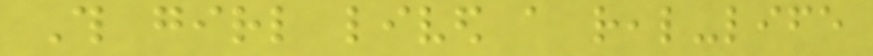This girl lived a real-life
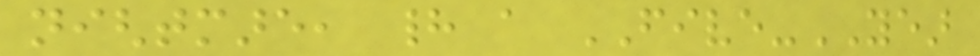nightmare, had a FIVE-YEAR
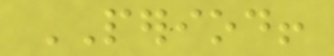PERIOD!
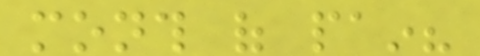month of pain?
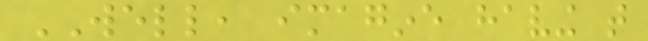WELL, imagine having that
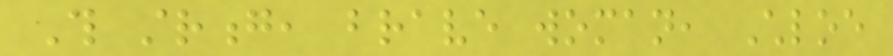This strong, brave woman, Chloe
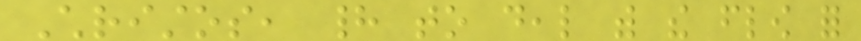Christos, had to deal with the flow for
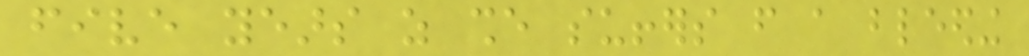five years as she suffers from a bleeding
